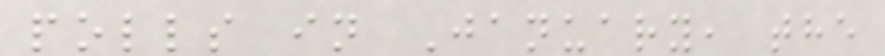polls in January, the
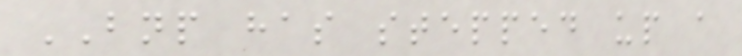BNP has stepped up a
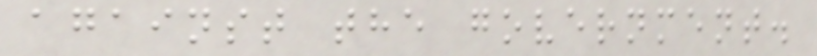against the government.
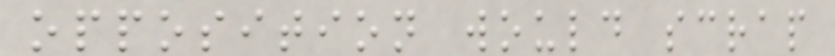opposition would scrap
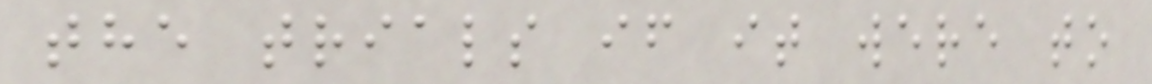the trials if it were to
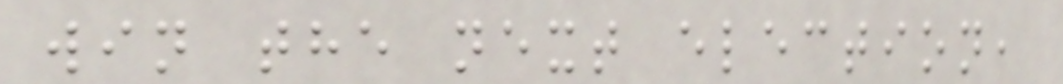win the next election,
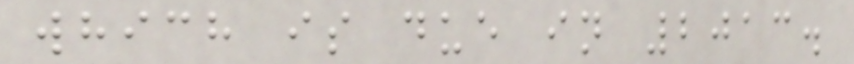which is due in 2013.
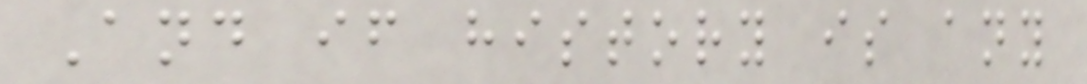And if history is any
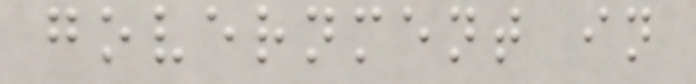government in
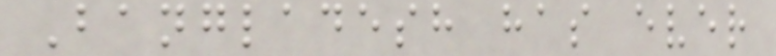Bangladesh has ever
